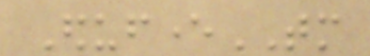EdufeverTM
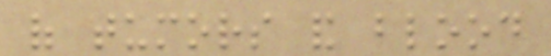of tumors and blood
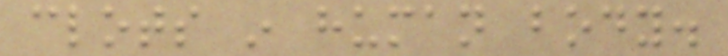clots in human body.
